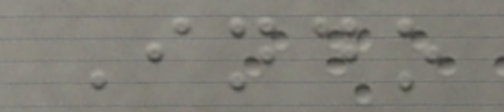Indo
